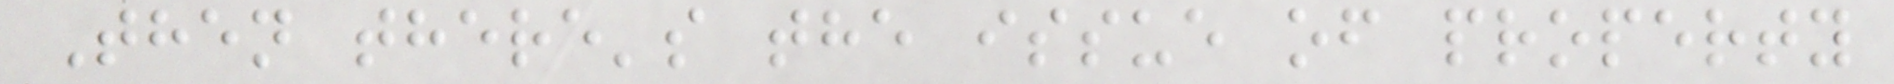Then there's the issue of property
